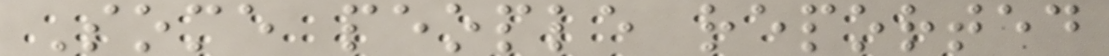Some people reported
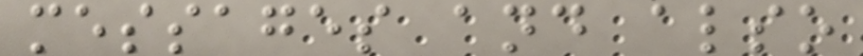messages and also
